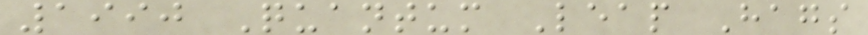1990 Quantum Leap Hags
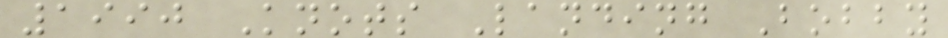1990 Knots Landing Bobby
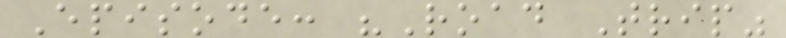Episode: "Road Trip"
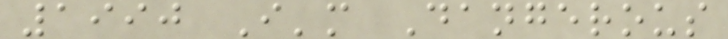1990 I'm Dangerous
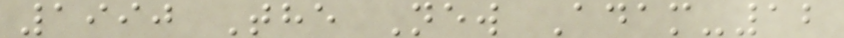1990 The New Adam-12
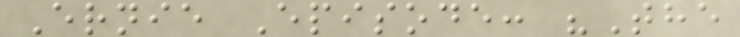Ernie Episode: "The
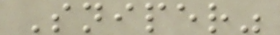Sniper"
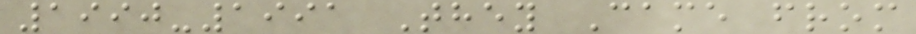1990-1991 They Came from
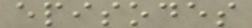episodes
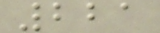221
